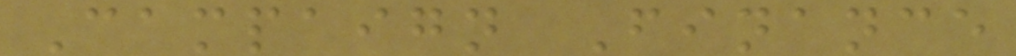Campaign Finance
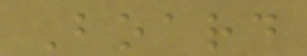Board
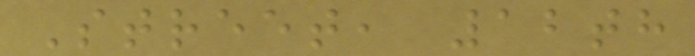Street, 12th
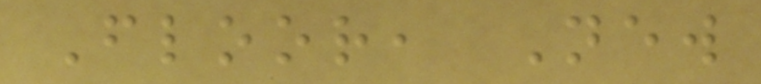Floor, New
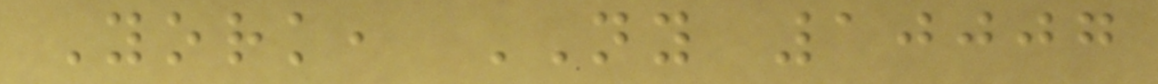York, NY 10007
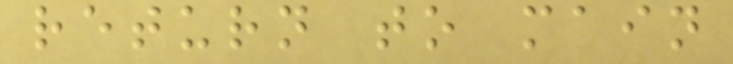return to main
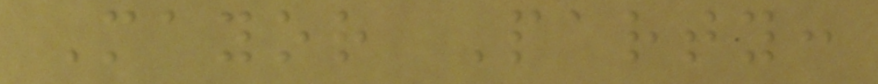Mayor Party:
